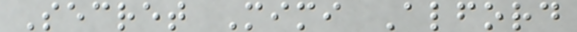Secret Mimi Alford
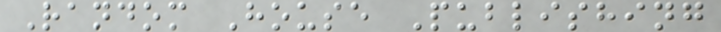Random House Publishing
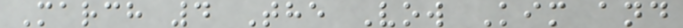March 4 The Vow Kim and
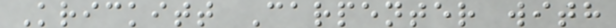Krickitt Carpenter with
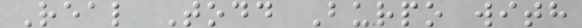Real Todd Burpo with
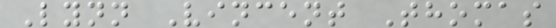Lynn Vincent Thomas
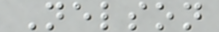Nelson
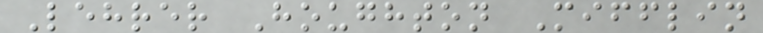Lehrer Houghton Mifflin
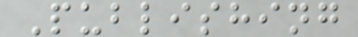Publishing
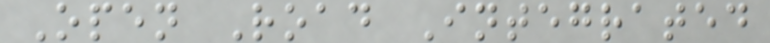Open Road Integrated
